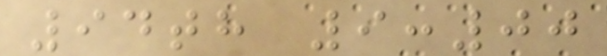94th 9:00
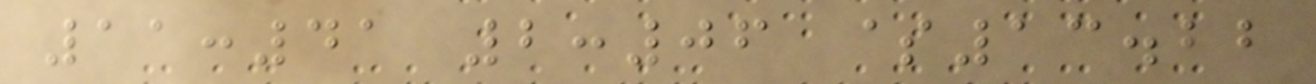11:41 2:06 $13.22
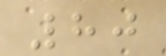80
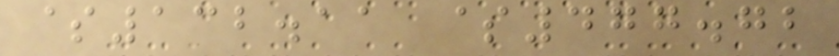$132.11 $477.72
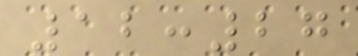12:27
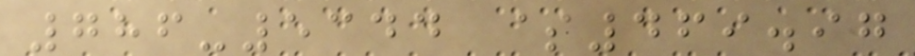786-5344 $469.97
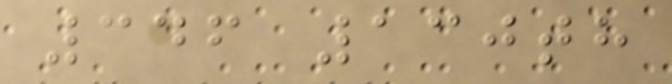346 130th
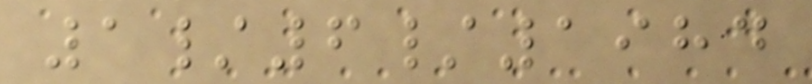1/6/1984
